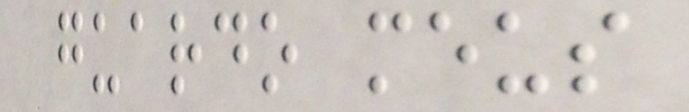guardo meus
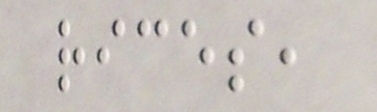rices,
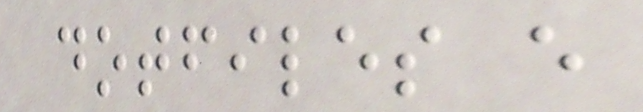dotfiles e
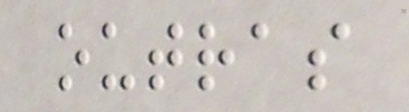outras
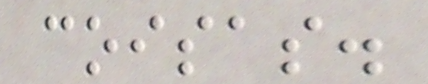coisas.
